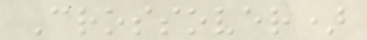Crossover)
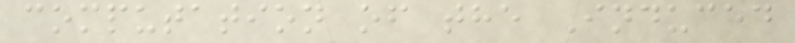computation of the Induced
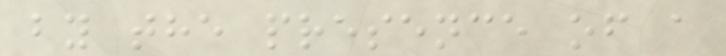by the presence of a
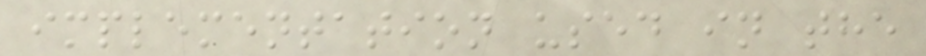implementation used in the
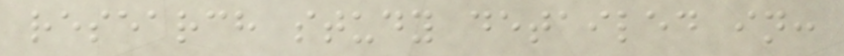research study detailed in:
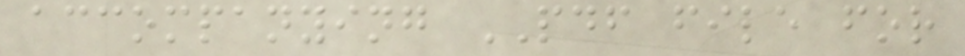accompanying PDF file for
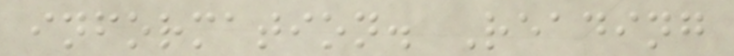information. Reading
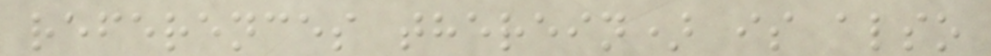references therein) is also
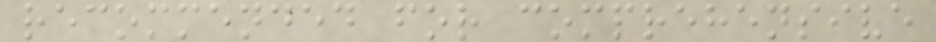recommended for comprehensive
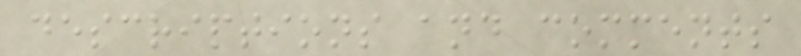descriptions and comments
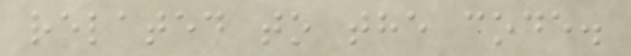related to the code.
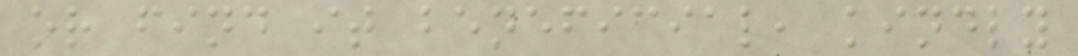or find it beneficial, kindly
